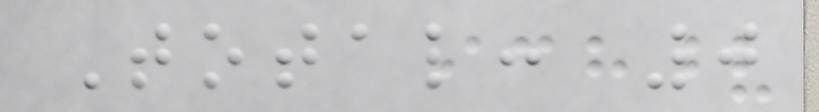Total: 0
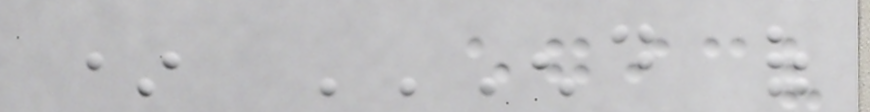* END OF
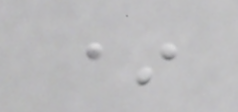*
